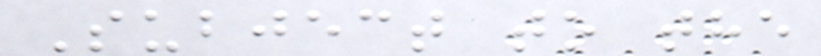Subject to the
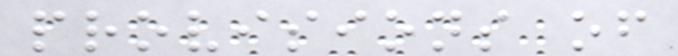provisions of
